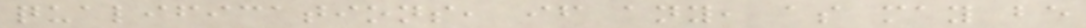qualifications, if any, as may be
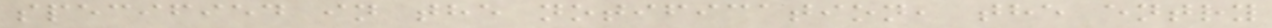specified in the notification, the entry
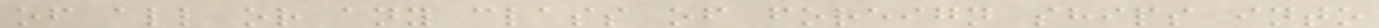of all or any class of foreign ships into
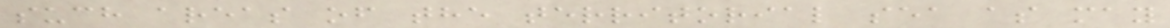such areas of the territorial sea as may
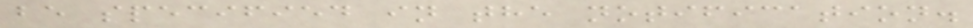be specified in the notification.
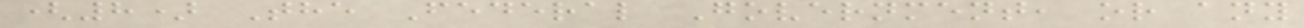(8) The Federal Government, or any
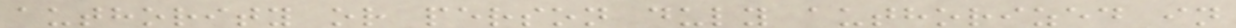authority or person duly authorized in
